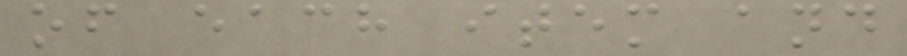of each item and
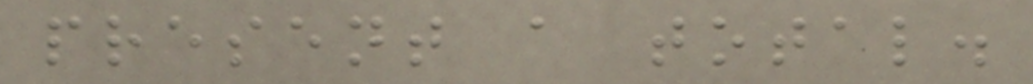present a total.
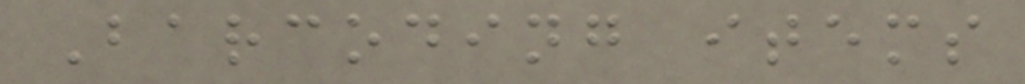Barcoding items
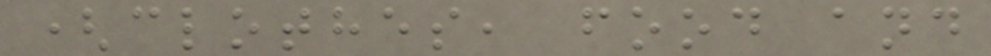(clothes, food and
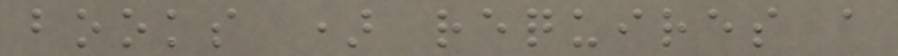books ) requires a
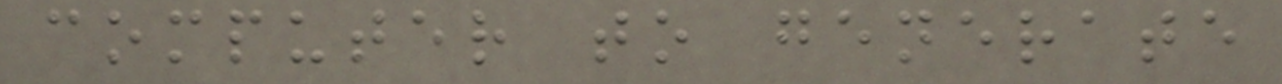computer to generate
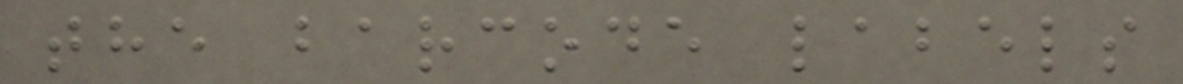the barcode labels
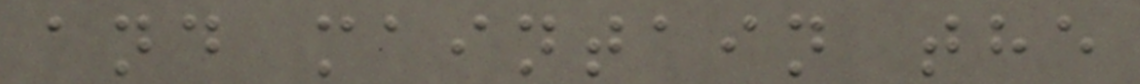and maintain the
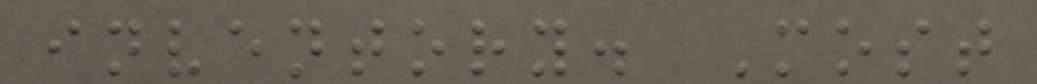inventory. Most
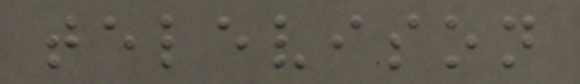televison
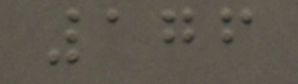176
